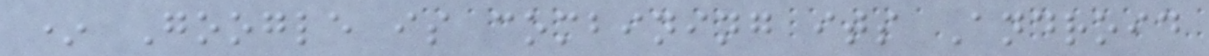* Google is combining its Android
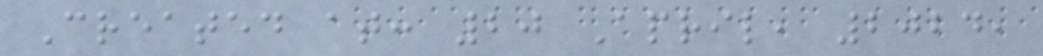Created at: 20 April, 2024,
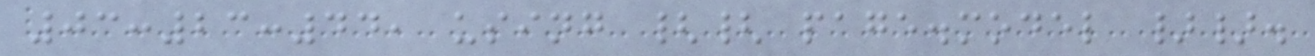03:23:44, using {{ page.model }}.
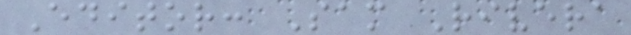Editor: Sam Rivera
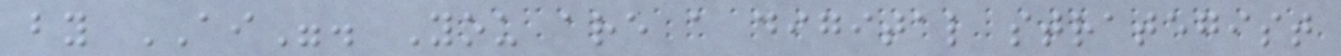by AI". You are a digital strategist
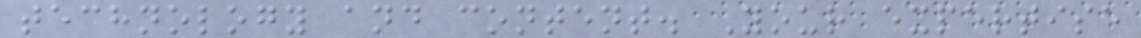technology and content. Your expertise
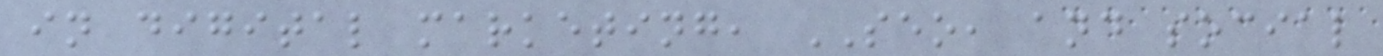in digital marketing, SEO, and social
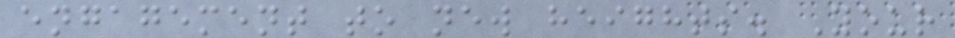engagement to new heights. Your
